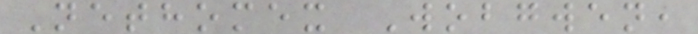Nethomex Wobgwen,
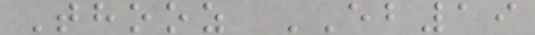Thooz EB19
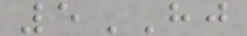5HJ
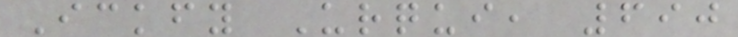Ickfy Urqui, 690
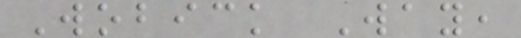Wobick Way,
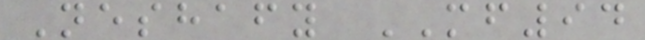Neshafy MF94
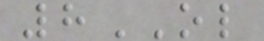8OL
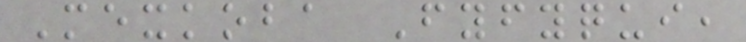Mexkoba Fyfyqui,
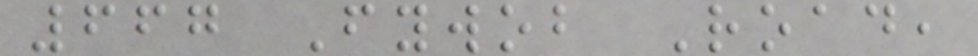667 Fywob Road,
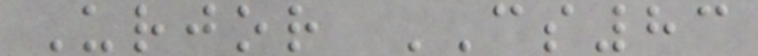Urjor CS83
